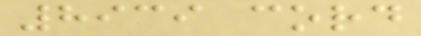8939 cord
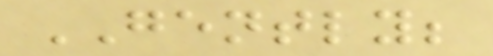GENTLY;
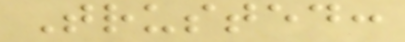Trusted:
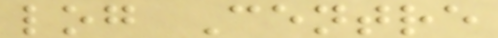log Centre
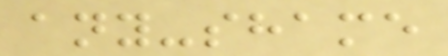any-shame
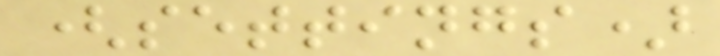(settings)
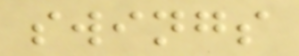swings
